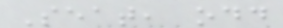Seat, odd
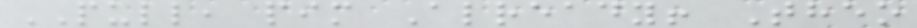PULL, pim Already! Theo
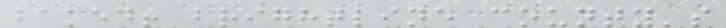baked! brightline county's
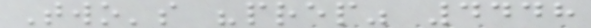Two's "prep" 4448
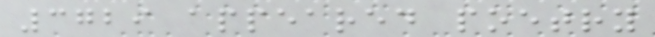3729 appeared poetry
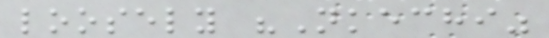loosely "Nkechi"
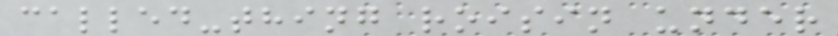called-thing roisin under
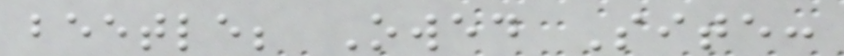beetle; Owed Site:
